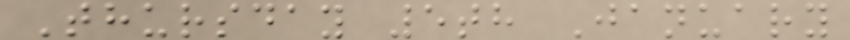Thursday 5th January
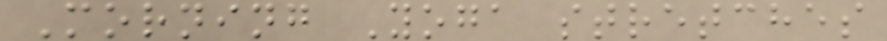Morning Yoga stretches
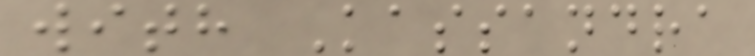with Kassandra
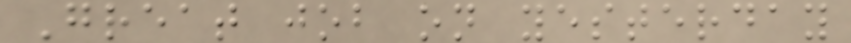Great job on yesterday
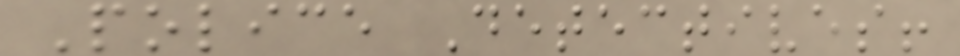Police Detectives!
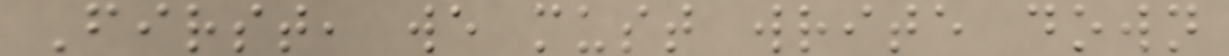First, we must write down
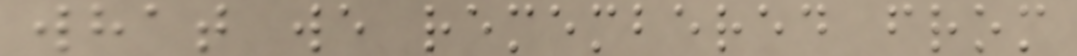what we remembered from
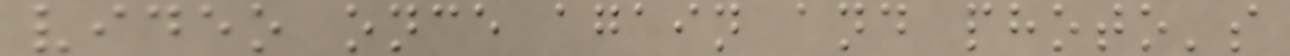video once again and photo's
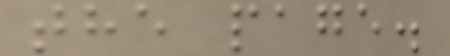the page.
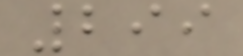299
